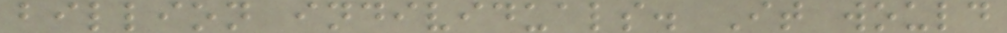billion individuals. It would
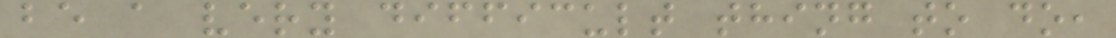be a very difficult thing to do,
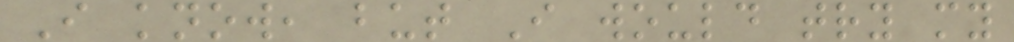I know, but I would try my
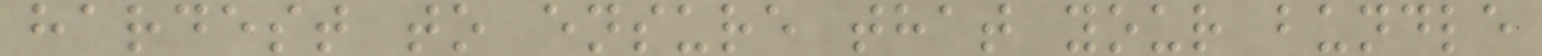hardest to ensure that your bundle
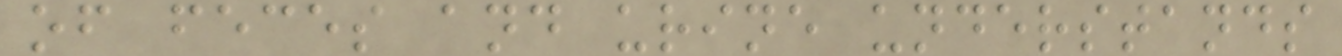of feces and urine understands
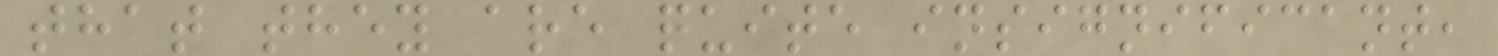that they are quite insignificant,
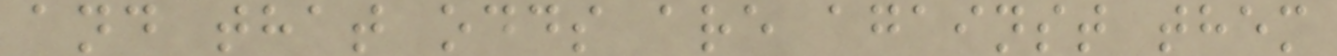and that odds are against them
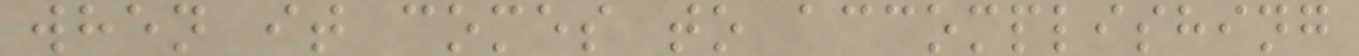when it comes to accomplishing
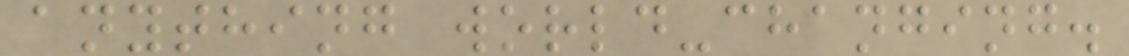anything world-changing.
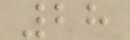28
